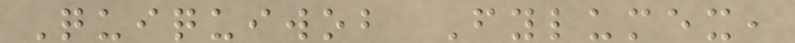Quiquiwob Fylumex,
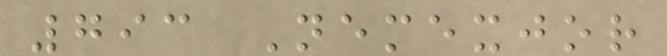793 Nemexjor
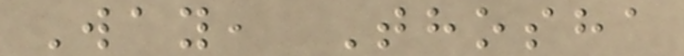Way, Thosha
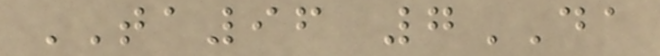TA96 7DA
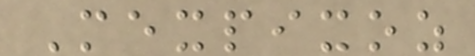Mexpixoz
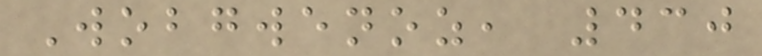Wobgwenoz, 430
